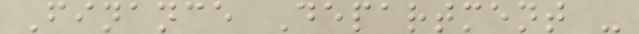Finance Department -
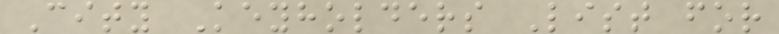City Keyholders List for
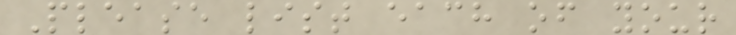Please list each of your
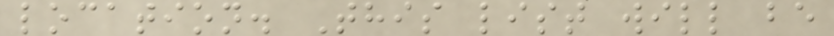location. This list will be
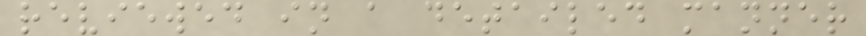reviewed in a detailed manner
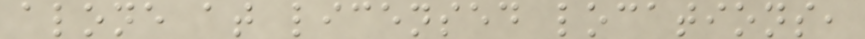alone at licensed locations,
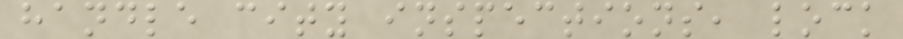handle city inspections, lock
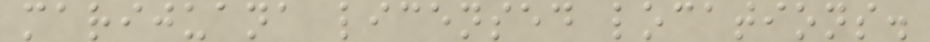marijuana licensed locations.
